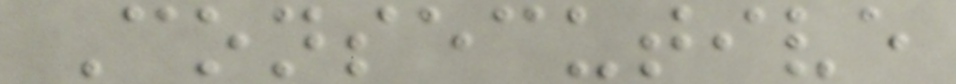Consecutive
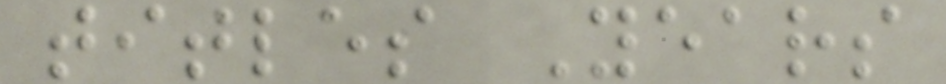titles Years
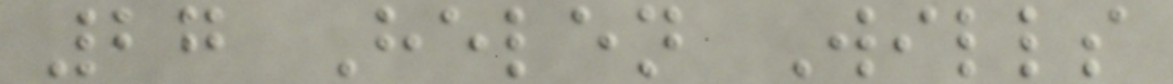27 Helen Wills
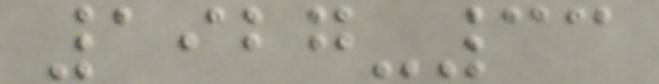1927-33
